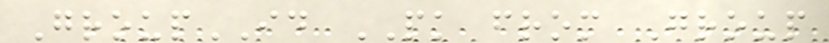GroupID PK from Group
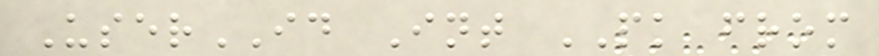UserID Int PK from
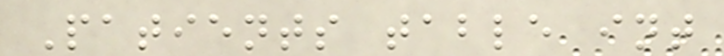Patients table int
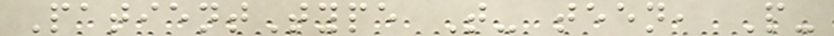PatientType T- teen, P-
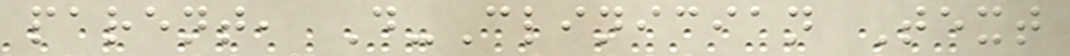parent, D-Clinician Text
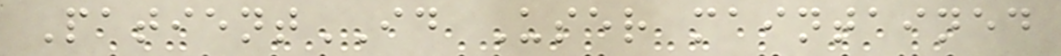PatientID User maintained
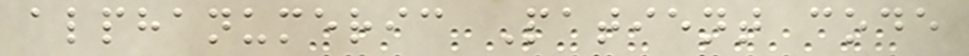alphanumeric Patient code
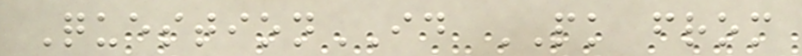QuestionID PK from
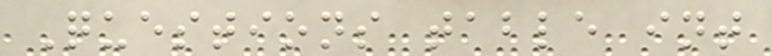Questions table int
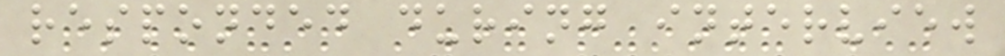responded during interview
